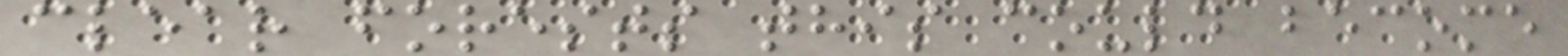clear forests this could become
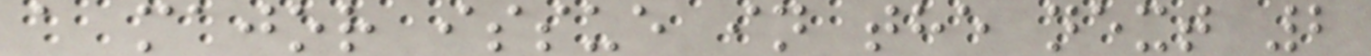a major issue in the next 2
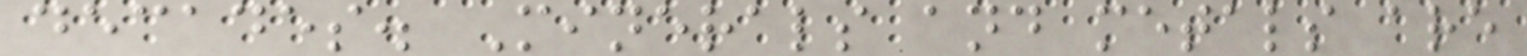decades. Minerals and metals are
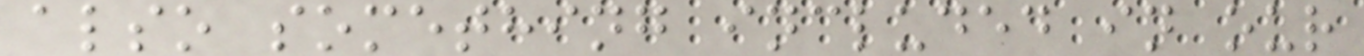also something included in our
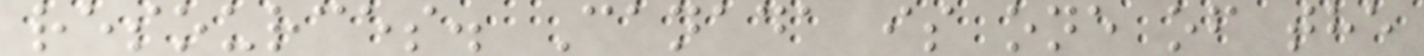resources. Canada is one of the
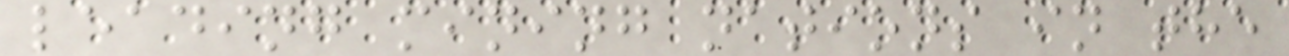leading mining nations in the
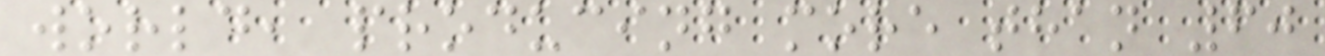world, producing more than 60
